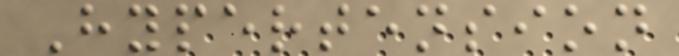Hypertension
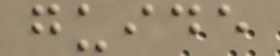guide
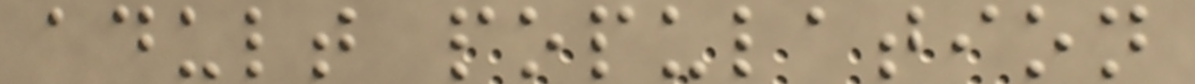adult population
